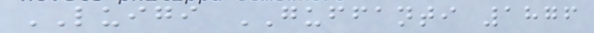LUIGI GUFFANTI 1876
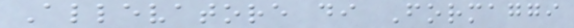Allevatore di Formaggi
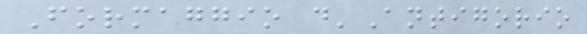Formaggio d'Antigorio
